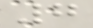7
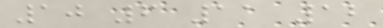10 6 11 12
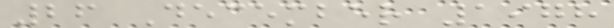26 December 1978
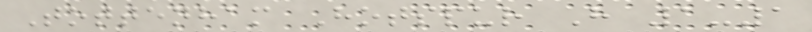Tottenham Hotspur H 1-1
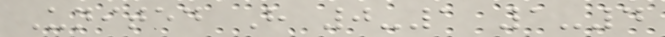United H 0-1 1-4
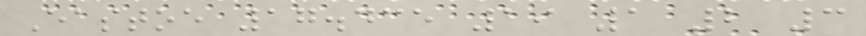Eastoe 17.435 19 1 2 3
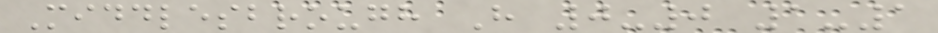Middlesbrough H 0-0 1-1
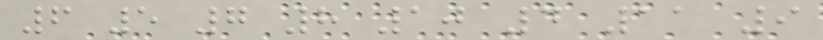6 5 7 8 10 4 11 9
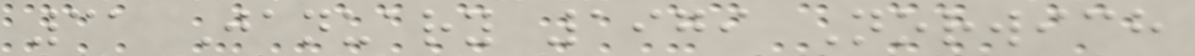31 January 1979 Norwich
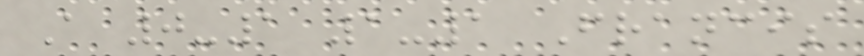A 0-1 1-1 Francis
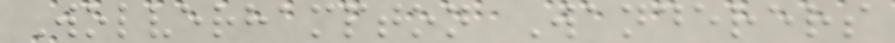Wolverhampton Wanderers
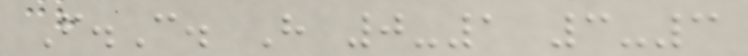F.C. H 0-1 3-3
